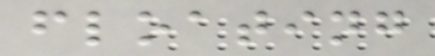floating
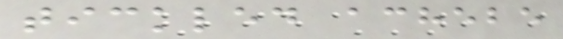tickled achebe
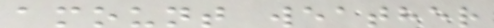amount weather
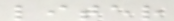liter
